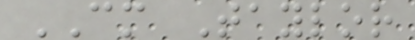CM Taylor
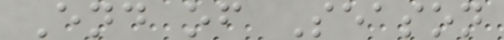End of Season
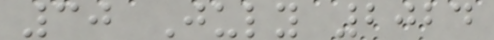30 July 2024
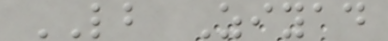LB Ziyad
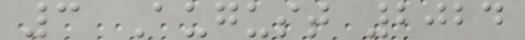3 August 2024
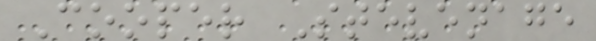Cooper Stevenage
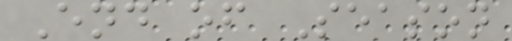End of Season
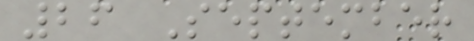26 September
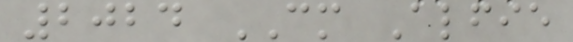2024 CM Alfie
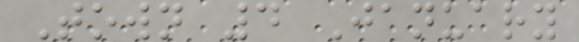Town 4 January
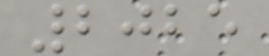2025
